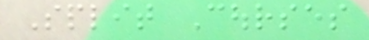Split Courses
